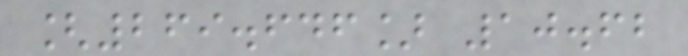[269.646] 10.62
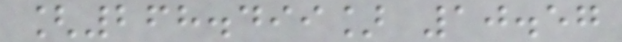[268.499] 10.57
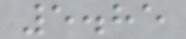5.85
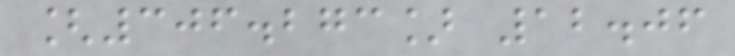[306.273] 12.06
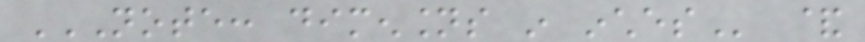NOTE: DIMENSIONS IN INCHES &
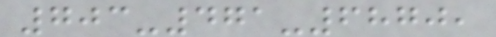703-471-6870,
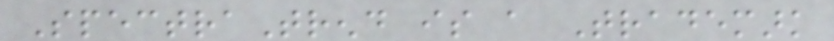SpectraTrend is a Trademark
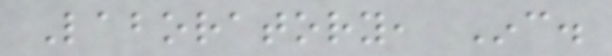Laboratory, Inc.
